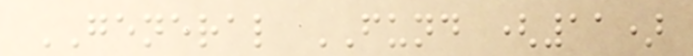GENERAL FUND (11)
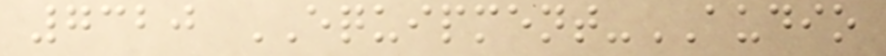7320 EQUIPMENT-AUDIO
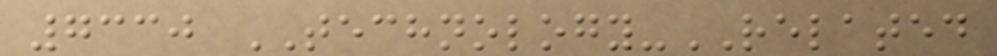7330 TECHNOLOGY-RELATED
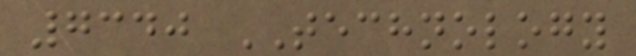7340 TECHNOLOGY
